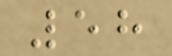58
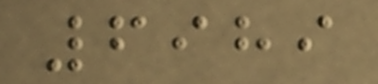6989
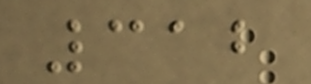312
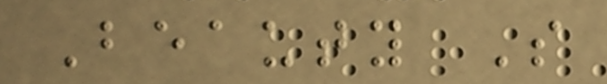Beauty S
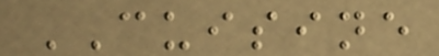CUISINE
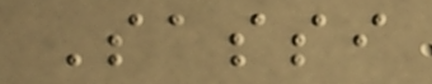Sassi
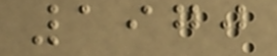1970
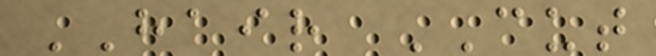HAIR CUT
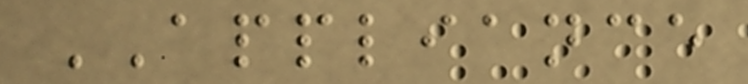APPLIANCE
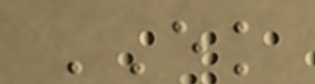EK
